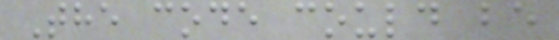The code could be
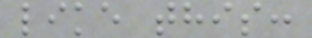like this:
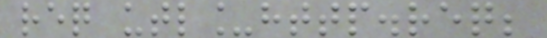req utl_http.req;
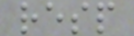resp
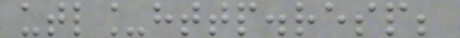utl_http.resp;
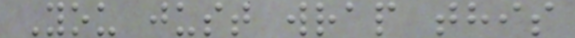You just wrap this
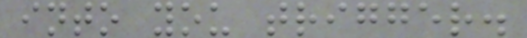into you trigger.
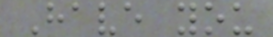Have you
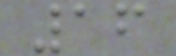16
